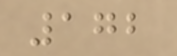172
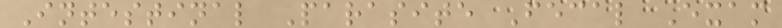Intestinal Parasite Fecal Exam
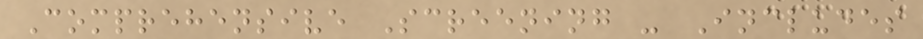Comprehensive Screening - Includes
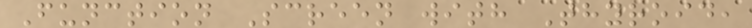Function Screen with Thyroid,
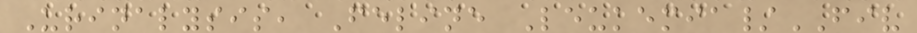Urinalysis, Feline Leukemia/FIV
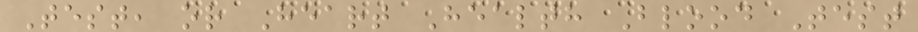Test, or Heart Health Blood Test
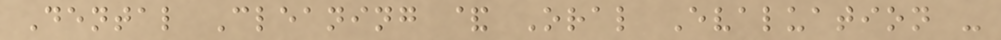Dental Cleaning & Oral Evaluation -
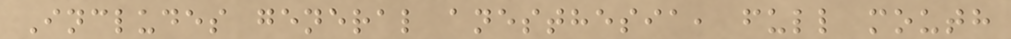Includes general anesthesia, full mouth
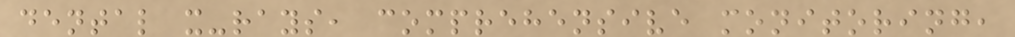dental x-rays, comprehensive monitoring,
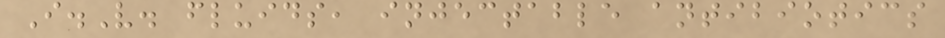I.V. fluids, injectable antibiotics
